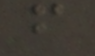f
